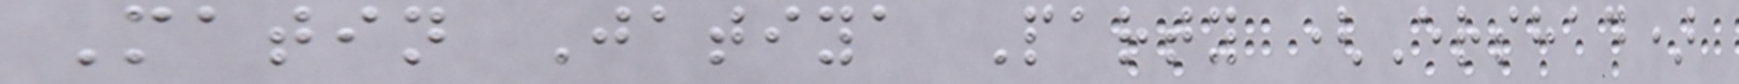Matin Jatiya Party (Ershad)
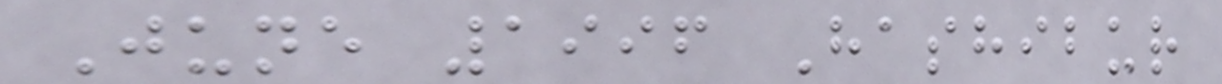June 1996 Hashibur
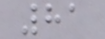81
